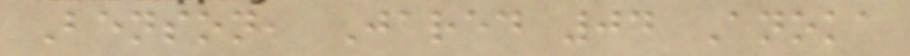Benson, Jared 04 Anoka
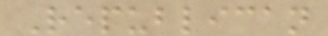Republican
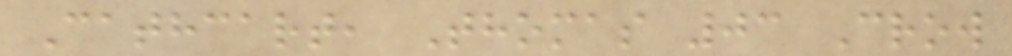Cathcart, Thomas 03 Crow
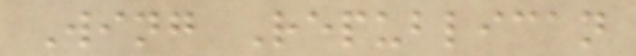Wing Republican
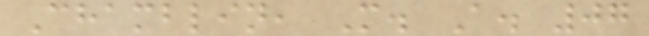Chamblin, M. A. 07
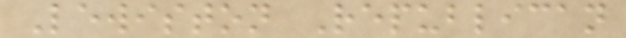Lewiston Republican
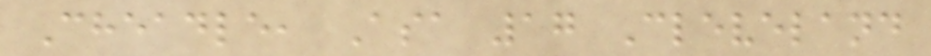Cheadle, Asa 17 Cleveland
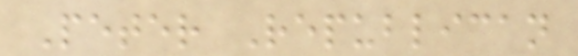Peter Republican
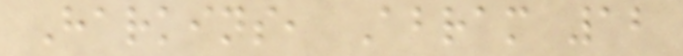Harkins, Abram 12
